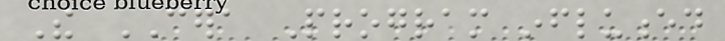The CERA Program influenced
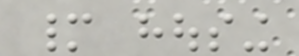many housing
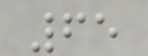65
